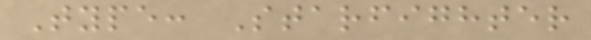Type: Starfighter
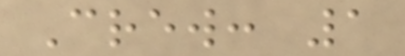Crew: 1
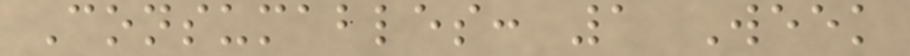Consumables: 1 Week
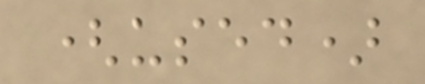(used)
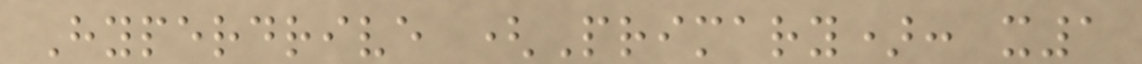Hyperdrive (Primary): x1
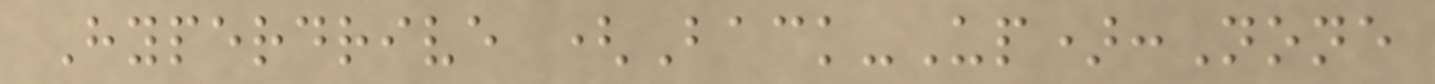Hyperdrive (Back-Up):None
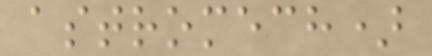astromech)
